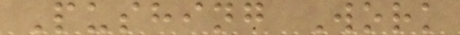Pushing Work
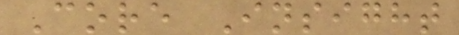Core Insight
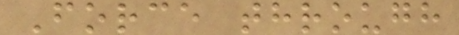Force through
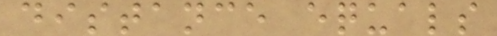distance equals
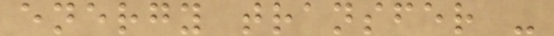energy transfer -
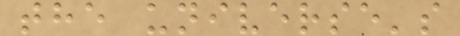the universe's
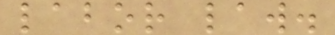labor law.
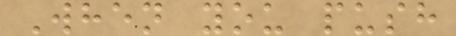When you push
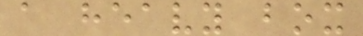a heavy box
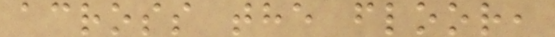across the floor,
